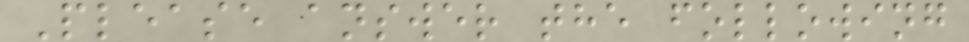Please answer the following
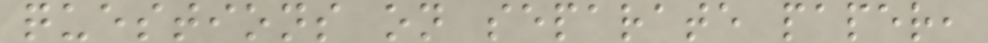questions on separate paper,
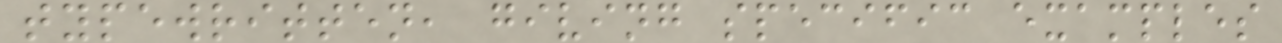typewritten, giving specific examples
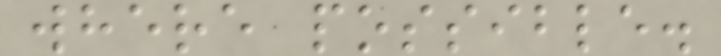where possible.
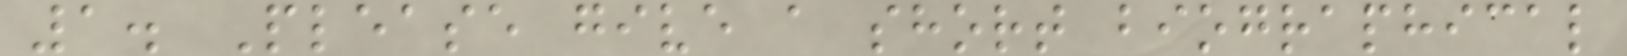1. Please give a short biographical
